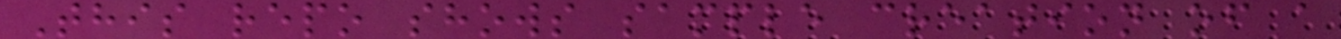This repo shows sample creation of a
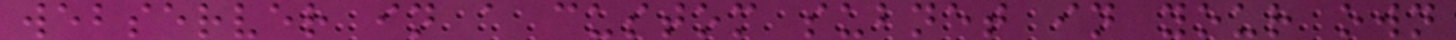webserver in a custom subnet in your own
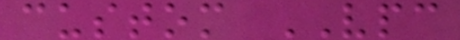custom VPC
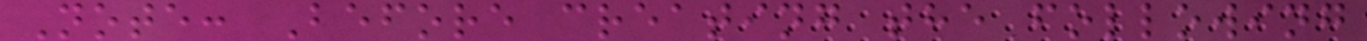Note: Before creating the following
